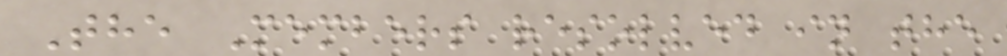The Members resolved in the
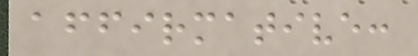affirmative:
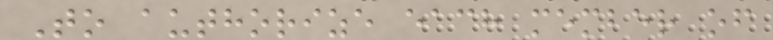To authorize each member of
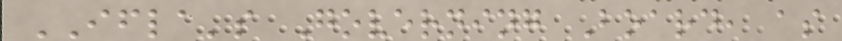IFLA's Governing Board, as
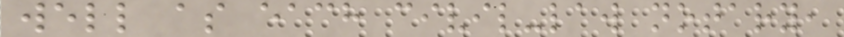well as each civil-law notary,
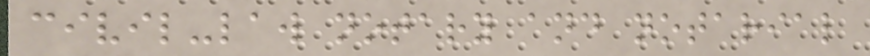civil-law notary and notarial
